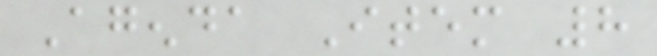Agenda Item 8
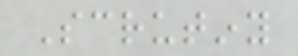Scrutiny
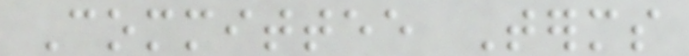Committee Terms
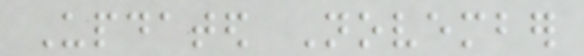Updated November
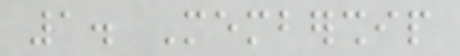1. Membership
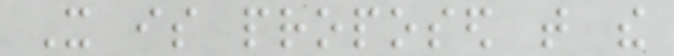It is proposed that the
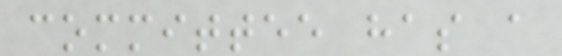committee has a
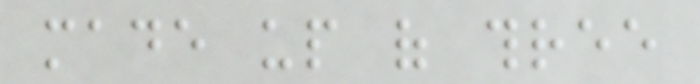made up of three
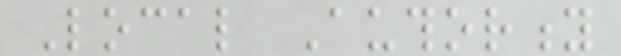Local Authority
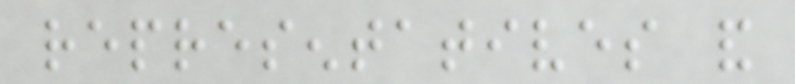representatives and
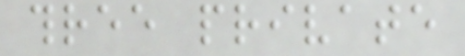three private
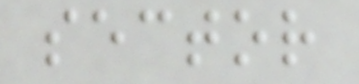sector
